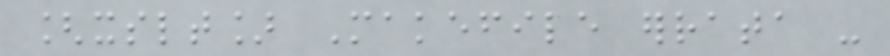[xslt] Makefile errata -
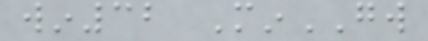win32 MinGW
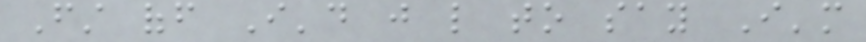First off I'd just like to say I'm
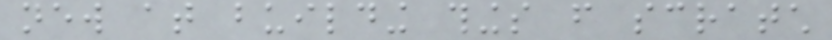new at building things from scratch
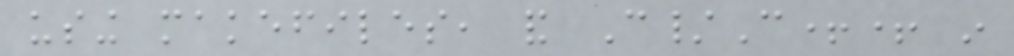using makefiles, and C/C++ in
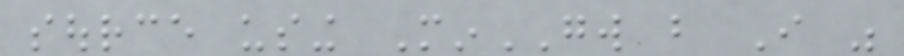source using MinGW but I was
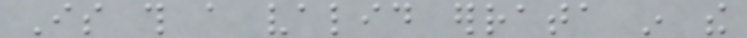Is this a valid errata in the
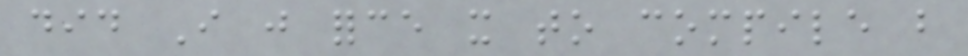did I just force it to compile but
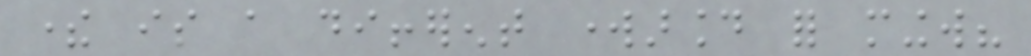there is a different workaround for mingw?
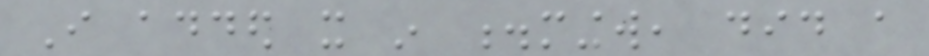I added it in .mingw, did a
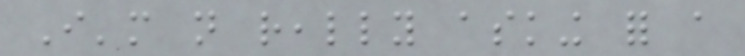I'm not really asking for a
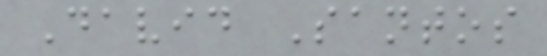David Santos
